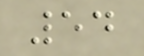54
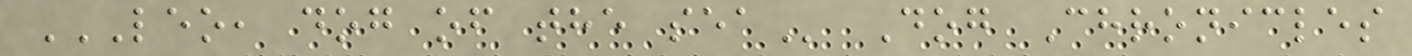LEO, DOG OF THE SEA Dog Chronicles
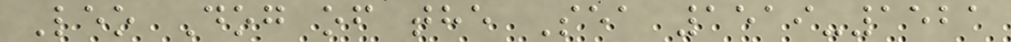Leo Dog of the Sea 1519-1521
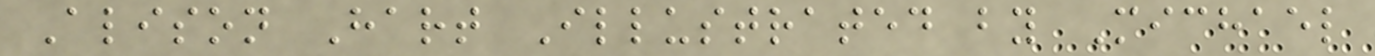Alison Hart Illustrated by Michael
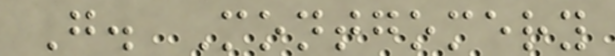G. Montgomery
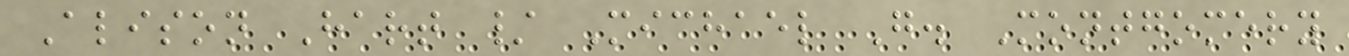Alison Hart / Michael G. Montgomery
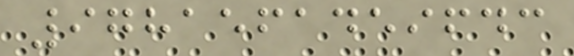9781561459643
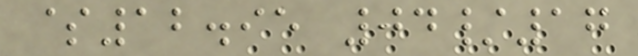$12.95 04/17
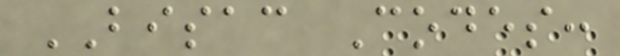BISAC Codes:
